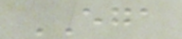EGA
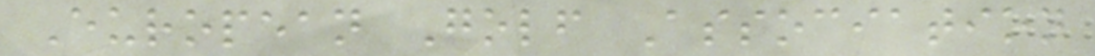European Golf Association
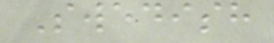Swedish
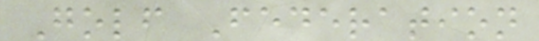Golf Federation
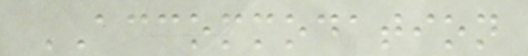ACCOMMODATION
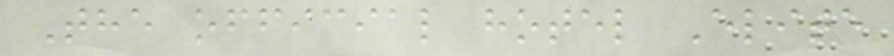The official hotel Elite
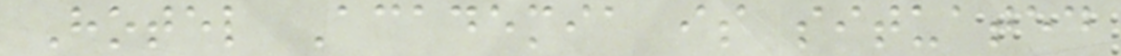Hotel Academia is situated
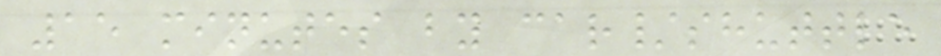15 minutes by car/shuttle
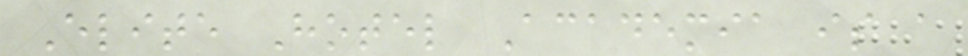Elite Hotel Academia is a
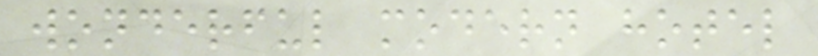wonderful modern hotel
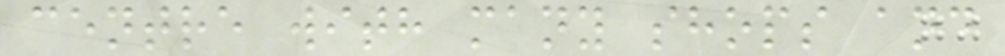centre with many shops and
